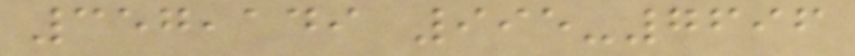357,149 995-7696
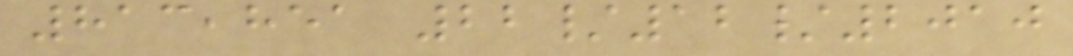813,851 22/12/2010
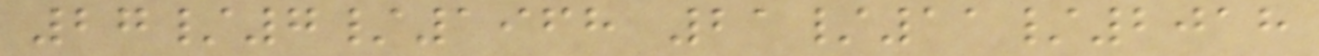27/7/1968 21/11/2018
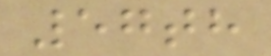57th
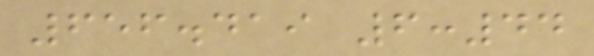656.419 6:44
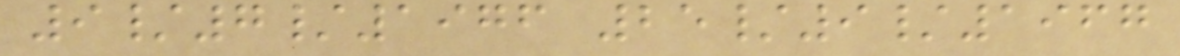9/7/1976 25/9/1967
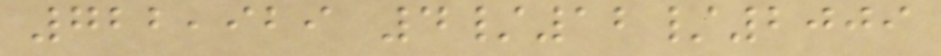722,929 4/12/2009
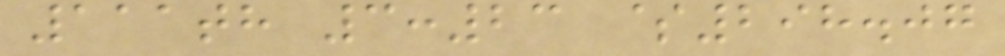111th 3:23 $298.07
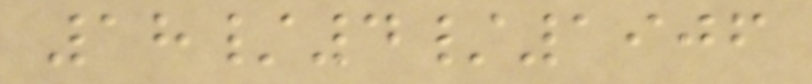18/4/1906
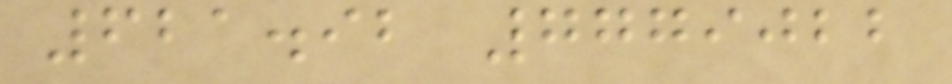621.92 7779022
